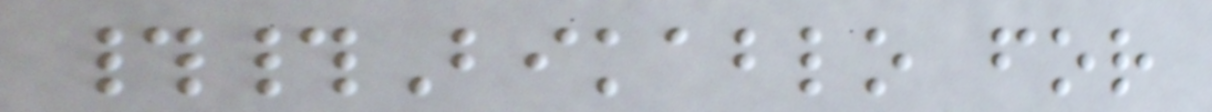##Bikablo for
